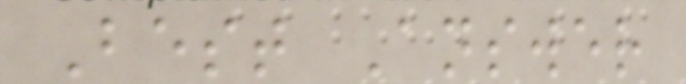Best Answer
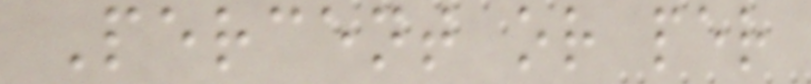Percent or per
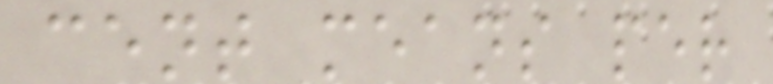cent means per
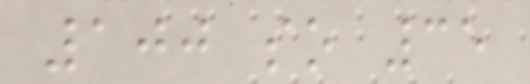100 so 35
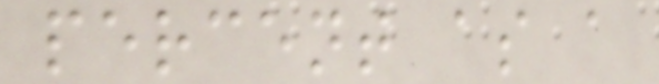percent as a
